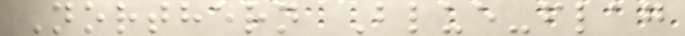Northern Blue-flag
